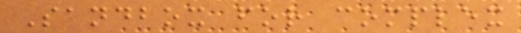Sandbox for complex
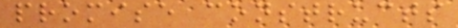promise constructs
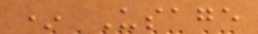* Usage
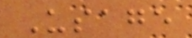Usage
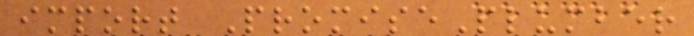import PromisePlumber
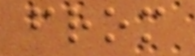from
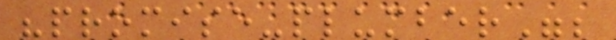"promise-plumber";
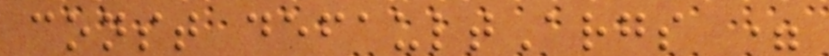const defaultArgs =
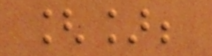[];
